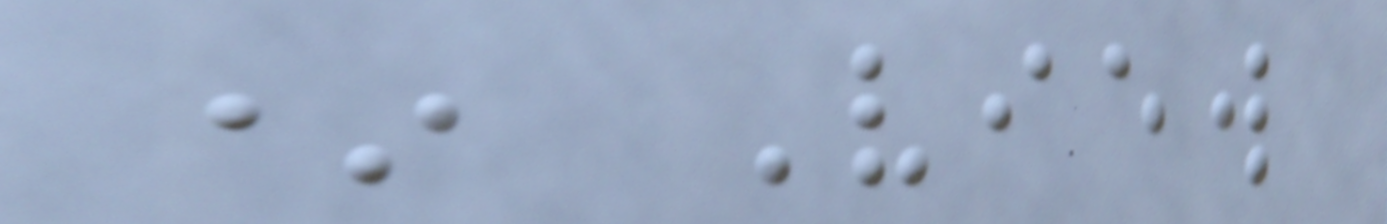* View
